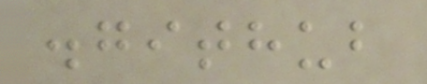.github
